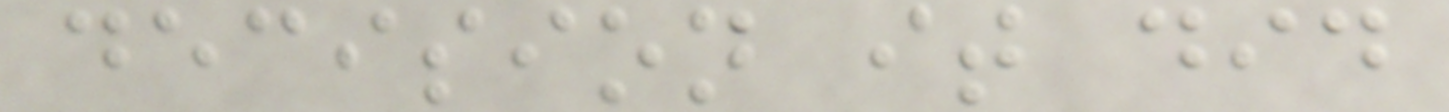decision it did
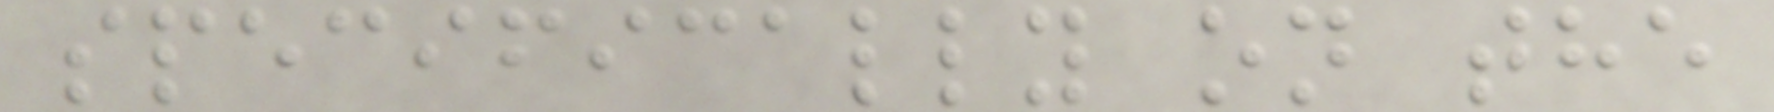specifically on the
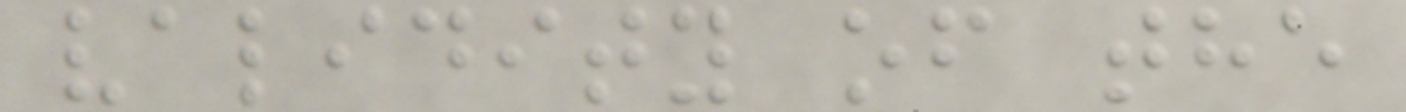validity of the
